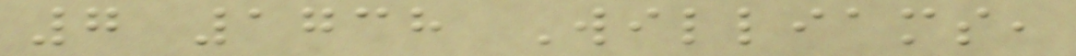7 1738 Williams,
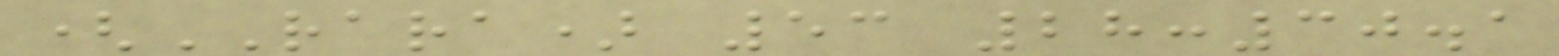(RARA) 53 28:30.1
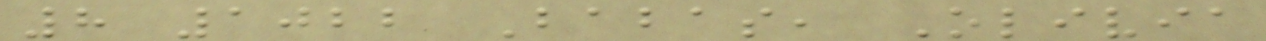8 1022 Babas, Olivia
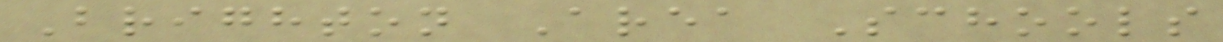Brighton Area Schools
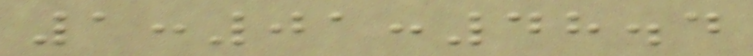1:01:48.4
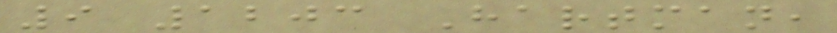9 1203 Hartman,
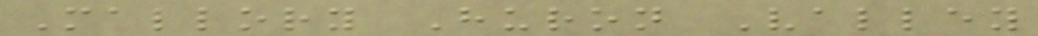Mallory Huron Valley
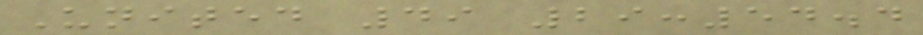United 49 29:54.4
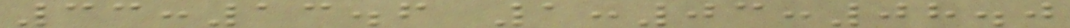33:13.6 1:03:08.0
